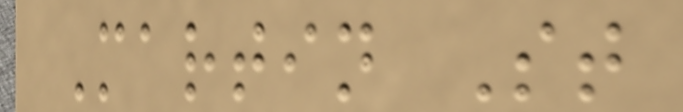Martin St
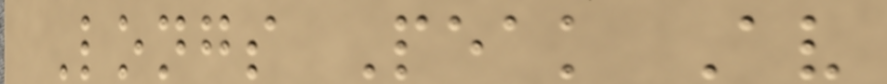Longs Peak Av
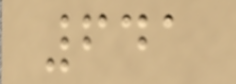641
